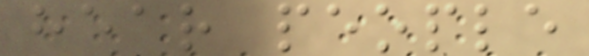hear people
